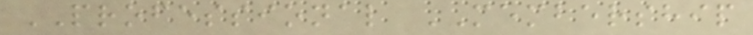PROFESSIONAL MEMBERSHIP
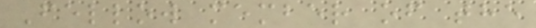Fellow member of the
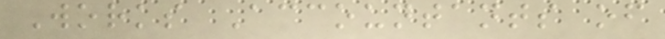Works Accountants of
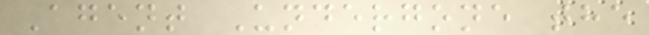Agent Undergone the
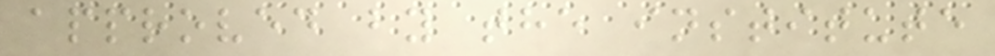approved by the institute
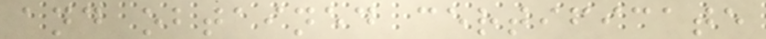and obtained certificate
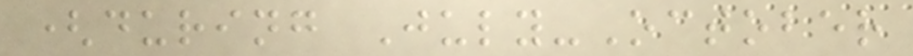(during July-October
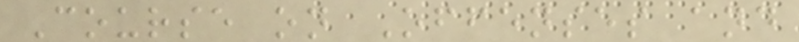Course on Offenses and
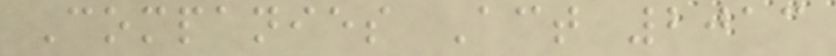Companies Act 2013
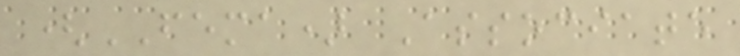(FEMA) Associate
